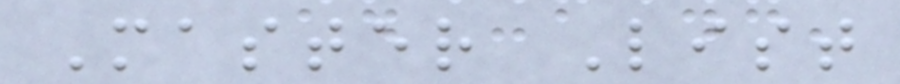Master List
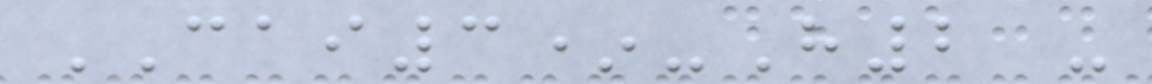CAI3*-H2 -
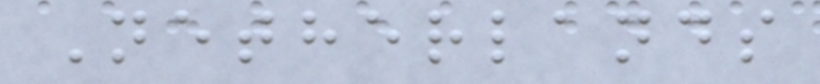Netherlands
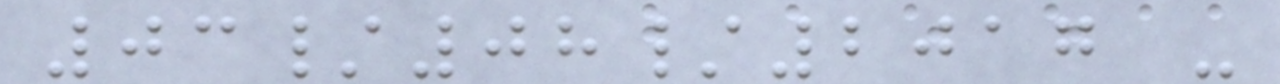03/08/2017 -
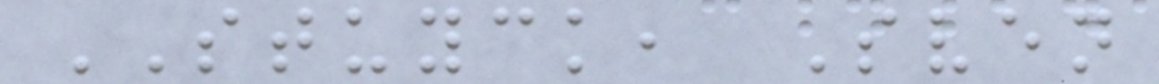STUYCK, Sven
